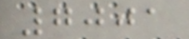7001
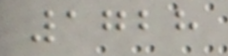1728
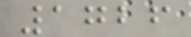1726
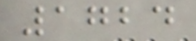1724
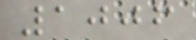1006
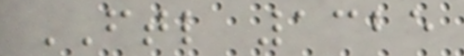FTL 1325
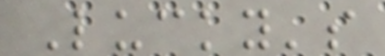Lucky's
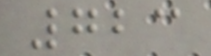723
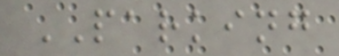PARKING
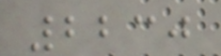2230
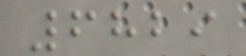6829
